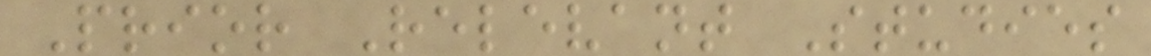Prior Relevant Studies
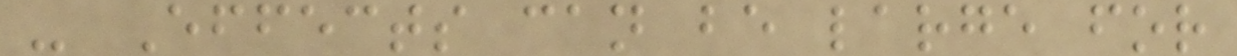- Effects can be large for
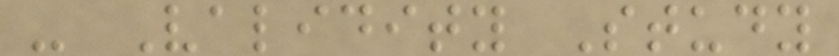- Validity Study
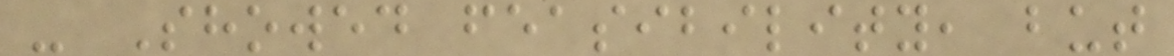- Showed feasibility, but
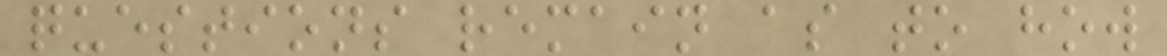questions remain as to how
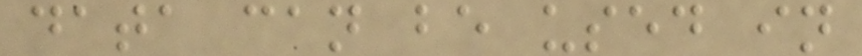data can be used in
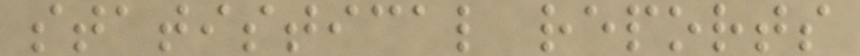statistical reports
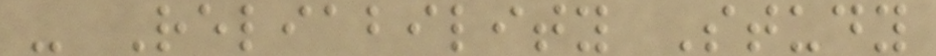- Reliability Study
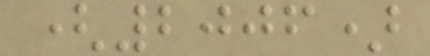(2006)
